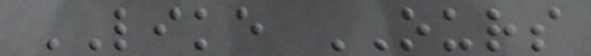LIKE OURS
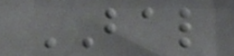BAL
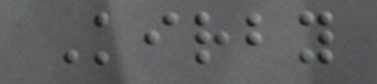Kirby
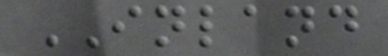INLAND
